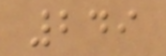249
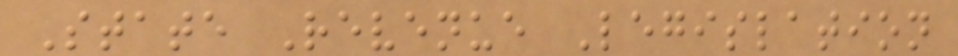State Revenue Legislation
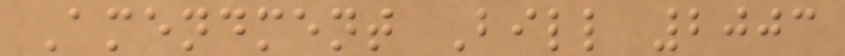Amendment Bill 2003
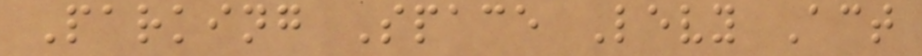Parking Space Levy Act
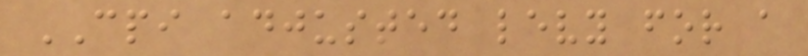CPI adjusted levy for a
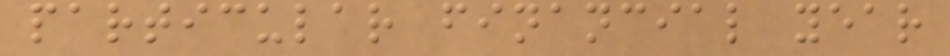particular financial year
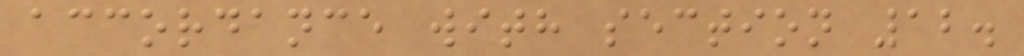accordance with section 12.
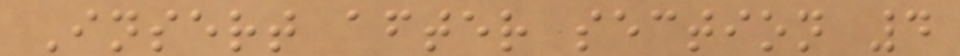Insert after section 4
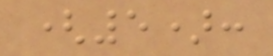(5):
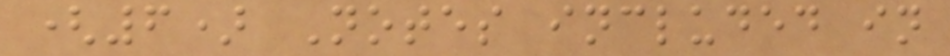(6) Notes included in
